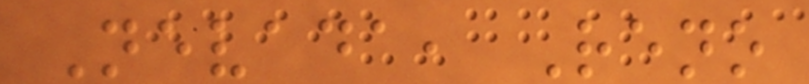Nevada, Reno
